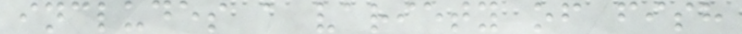includes a variety of fish
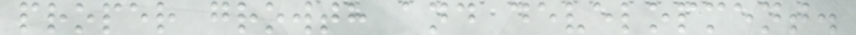proper growth and development.
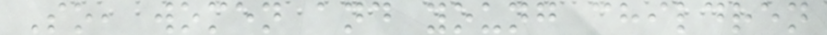So, women and young children
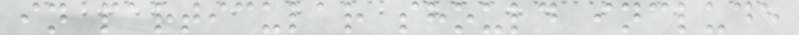in particular should include
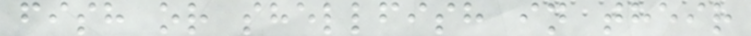fish or shellfish in their
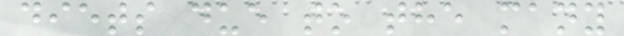diets due to the many
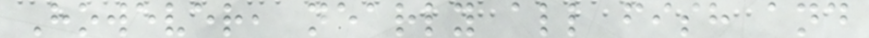However, nearly all fish and
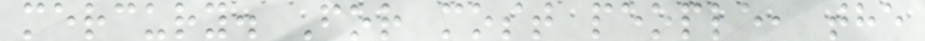mercury. For most people, the
